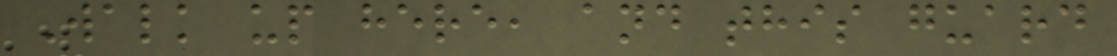Walk up here, and this guard
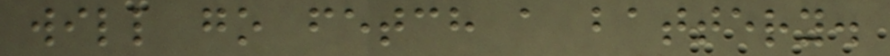will go fetch a battery.
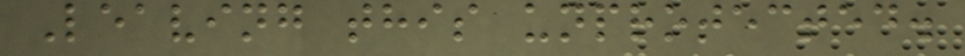Leaving this unprotected.
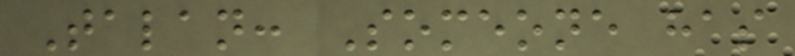Talan: Someone has
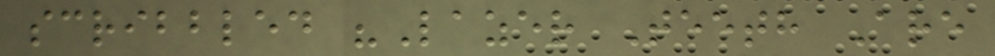scribbled "Lazer Teeth Are
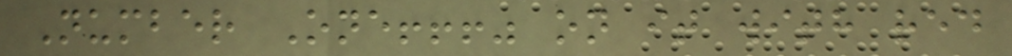Number One!!!" on it with red
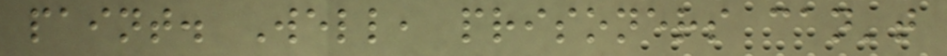paint. Well, prisoners can't
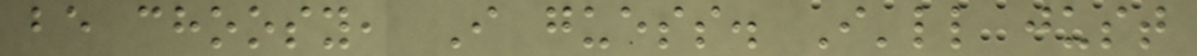be choosy, I guess. I'll just
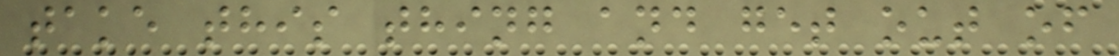take this thing and get out of
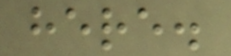here.
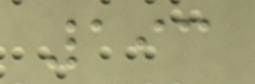193
